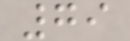79
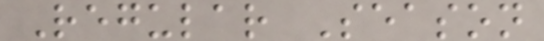Regular Season
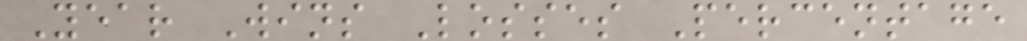Year Wins Losses Percentage
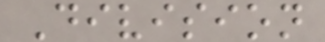Division
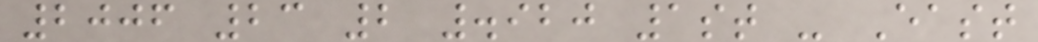2006 23 2 .920 1st - East
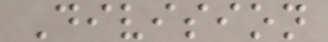Division
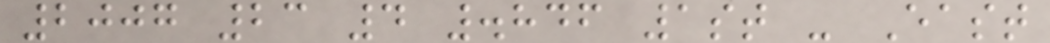2007 23 4 .846 1st - East
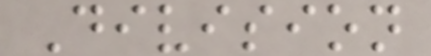Division
